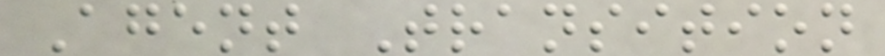Agent Transition
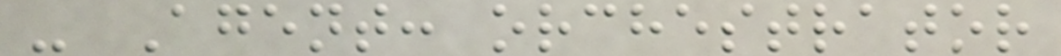- Agent: orchestrator
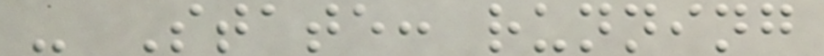- State: running
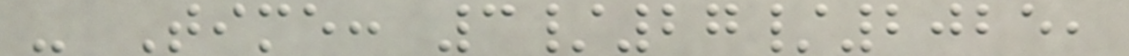- Time: 3/27/2025,
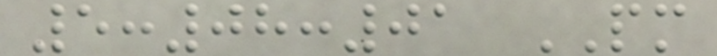5:08:01 PM
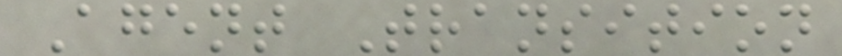Agent Transition
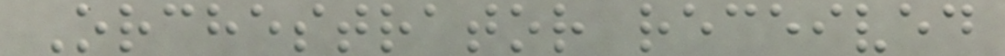Orchestrator received
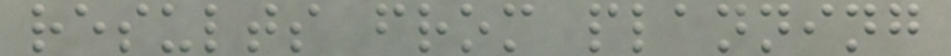results from planning
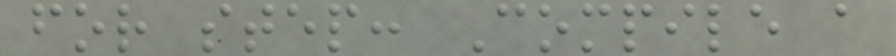for step: Compile a
